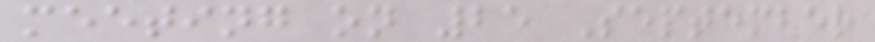meeting on 25 September
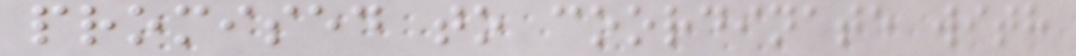promised to coordinate with
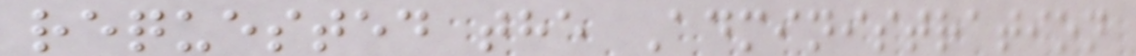requested the Administration
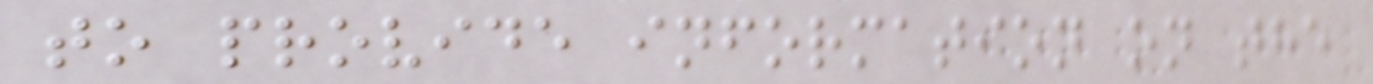to provide information on the
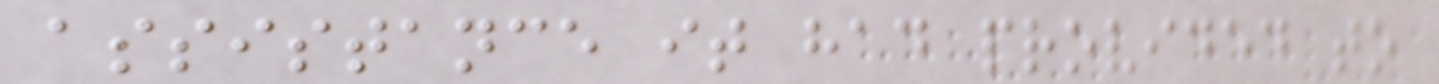assistance it had provided to
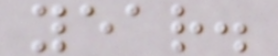year.
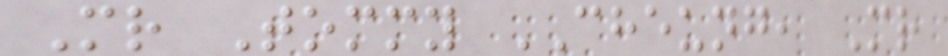Mr Tommy CHEUNG, Mr
